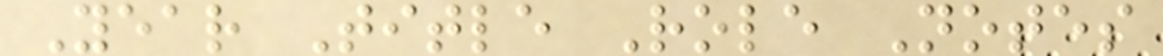Year Title Role Notes
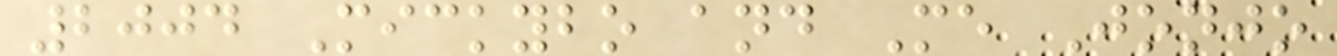2004 Mickybo and Me Jonjo
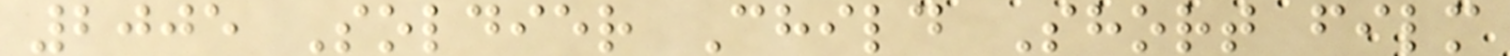2005 Soldier Child Short film
